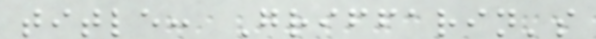title: Griffarin's
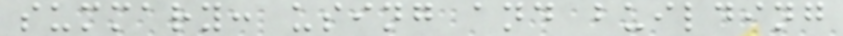summary: using and building
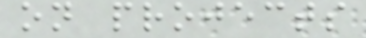on projects
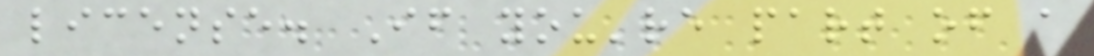license. If you're part of a
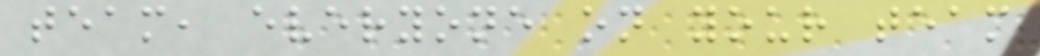team, everyone on your team
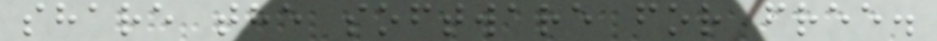share the software for free.
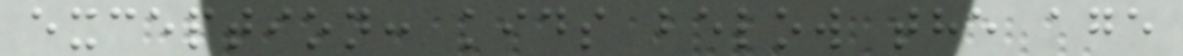exception: kids below the age
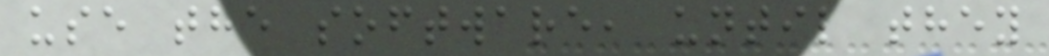use the software, until they
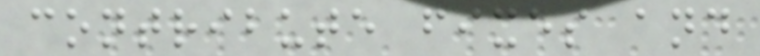contribute fixes and
